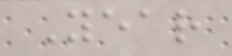Year
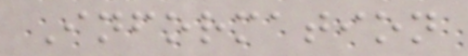Information
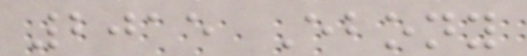2015 Ebony
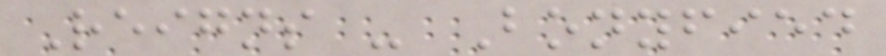Reigns - Bonyfied
